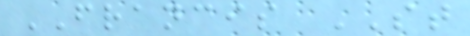FRANCIS ST
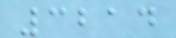3214
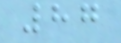87
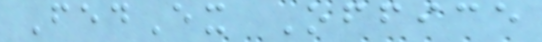FedEx Office
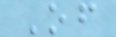Of
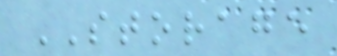STORAGE
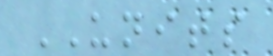UNITS
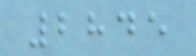2845
